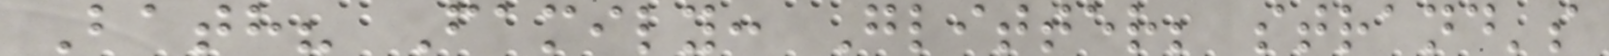Bath? Family: Glitter; strand's
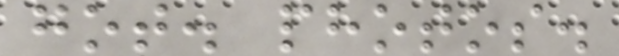got. photos.
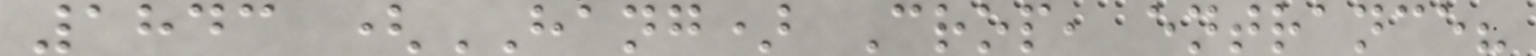1843 (HANG) Crop, entrance?
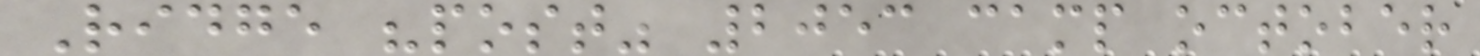Ridge "post" 2053 camp october
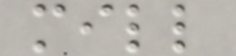mill
